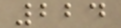224
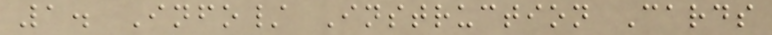1. Info/ Instruction Cards
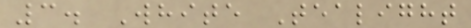3. White Tealight
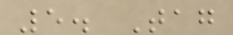5. Tag
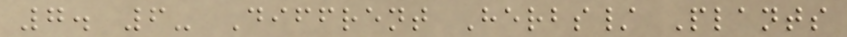7. 6- Diffrent Herbs/ Plants
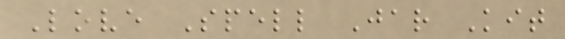Love Spell Jar Kit
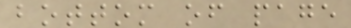bottom of page
